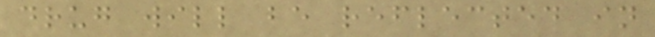drug will be reflected in
